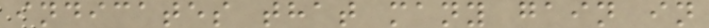indicates that many gain in
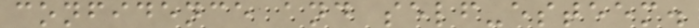confidence and self-esteem.
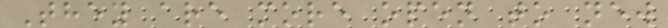They are more open to new
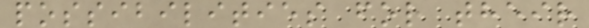possibilities for their
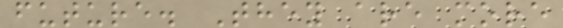future. They are more
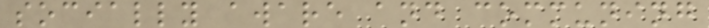socially aware and communing
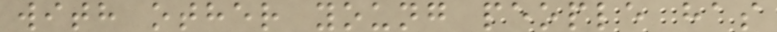with other young people has
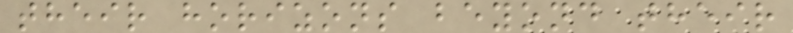their horizons beyond their
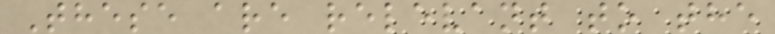These are relevant to the
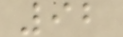92
